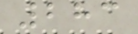283
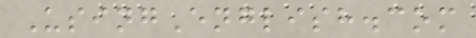UsingEnglish.com
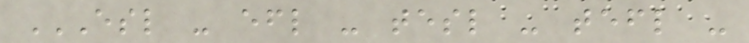ESL - EFL - TESL - TEFL -
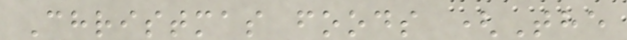Christmas foods (The
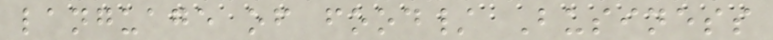language of food/ Business
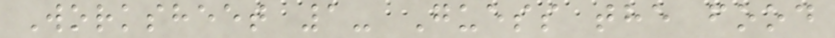Worksheet 1- Guess the food
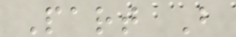Part B
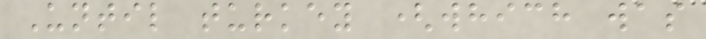Until turkey (which was
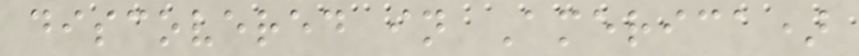discovered in America)
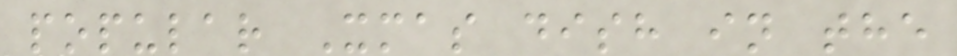popular Xmas dish in the
